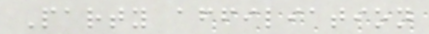Party affiliation
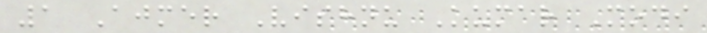1 Ajmer Vishnu Kumar Modi
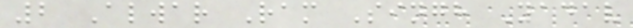2 Alwar Ram Singh Yadav
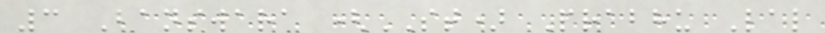3 Banswara (ST) Prabhu Lal
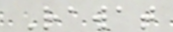Rawat
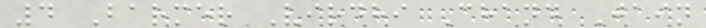4 Barmer Virdhi Chand Jain
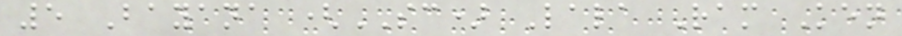5 Bayana (SC) Lala Ram Ken
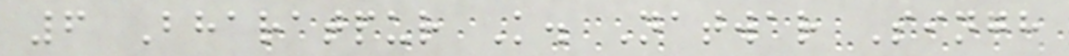6 Bharatpur K. Natwar Singh
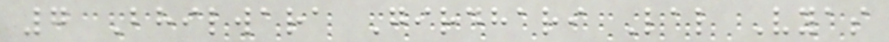7 Bhilwara Girdhari Lal Vyas
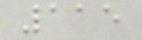115
